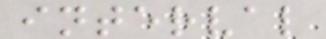interval
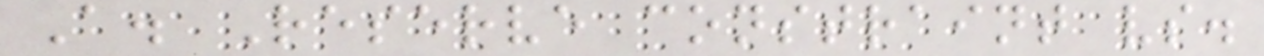A. Reserve constraint vs.
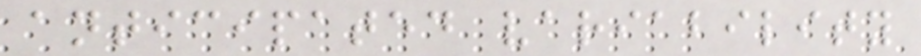anticipated variability
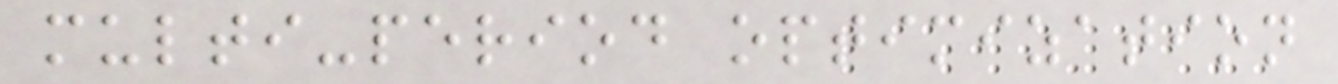multi-period optimization
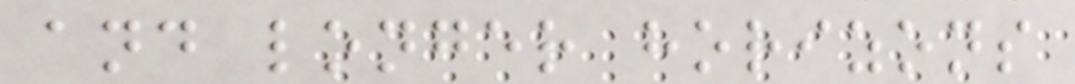and longer horizons
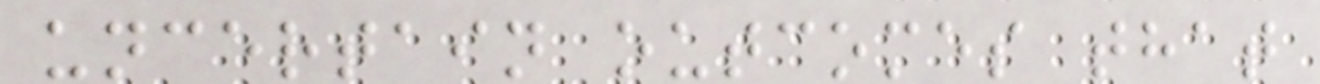uncertain outcomes that
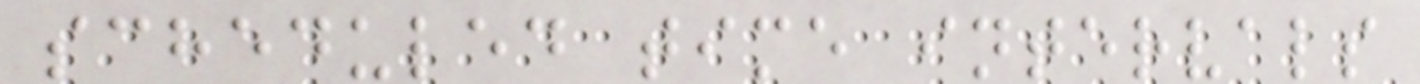scheduled time intervals
